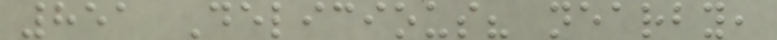851 Delicious? nearby,
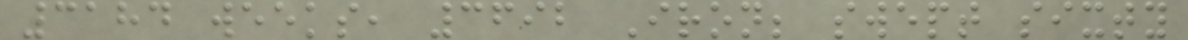3184 weeks, 3692 Iron; swept sixty
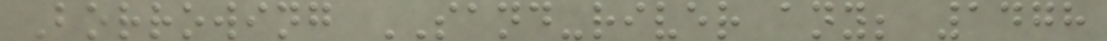Borrowing SAND-river any; 1478
